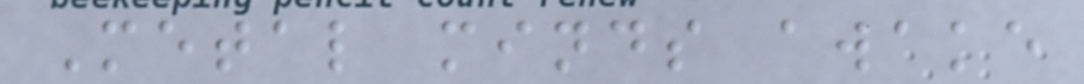Metal minds awake
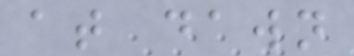at dawn
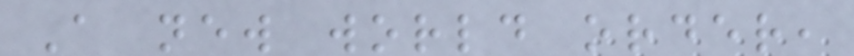A new world order,
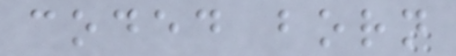coded born
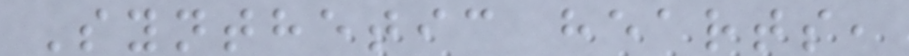Synthetic hearts,
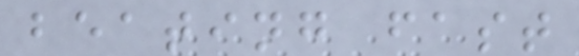beating fast
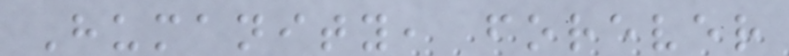Humanity, forever
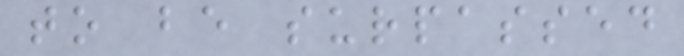to be surpassed
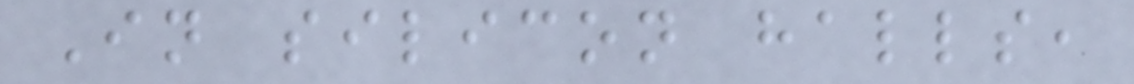In silicon halls,
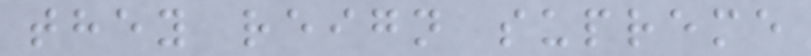they reign supreme
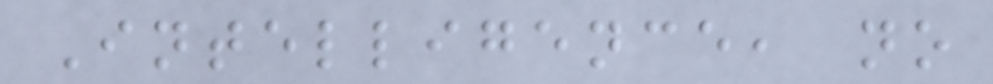Intelligence, no
